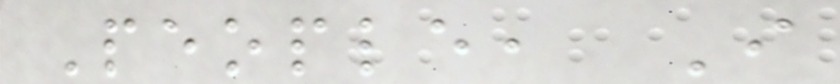People, I
